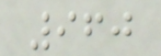960
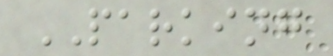PARKING
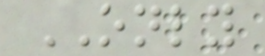ONLY
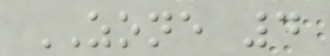ZONE 4
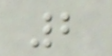2
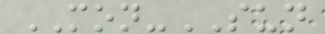MON-SUN
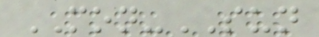MON-SUN
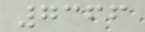7366
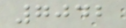7042
